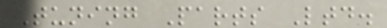Tuning Parts Ltd.
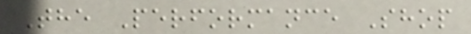The Performance Shop
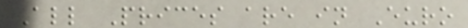All Prices are in Euro
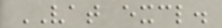VAT excl.
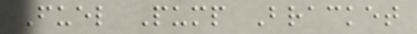Fuel Pump Bracket
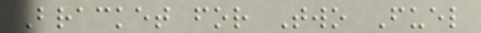Bracket for Two Fuel
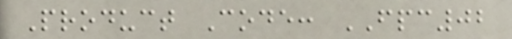Product Code: FPC02
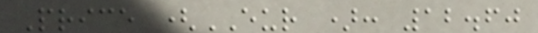Price (EUR ): 12.60
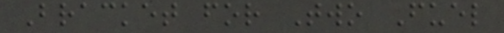Bracket for Two Fuel
